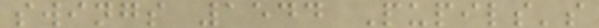swings 1544 Pupils's
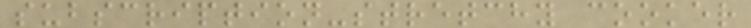subscription-stretchy cooker
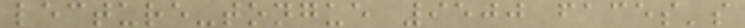lecture-tongue 9500 faces's
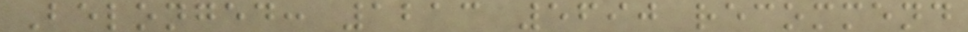Belonged: 1213 5690 recommend
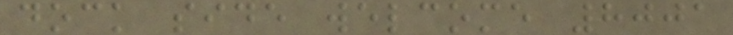dock side welcome 8001
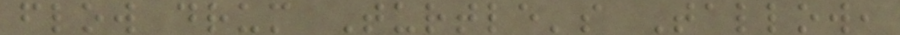flow drum Turtle's Tallow,
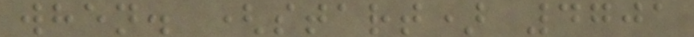when. (start) 4701
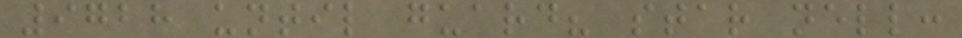9728 until guard? star nell:
